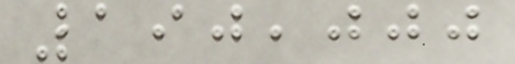190,000
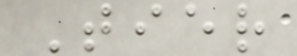Tier
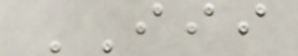III
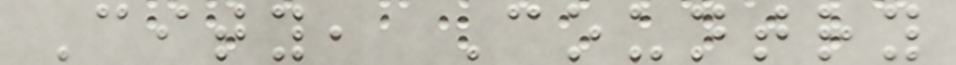City, Country
